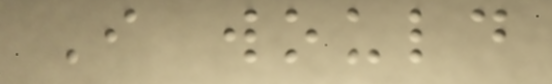I would
